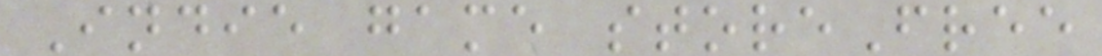Indie game storeFree
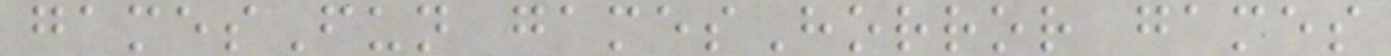gamesFun gamesHorror games
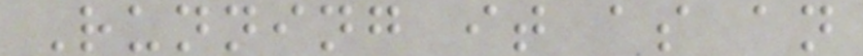Running it as an
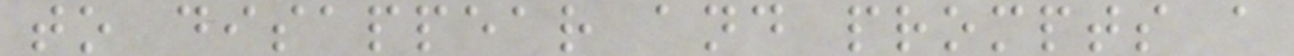to disappear and prompts a
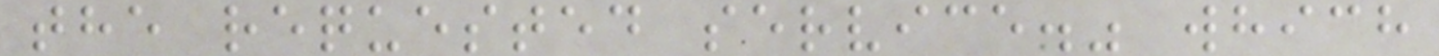the requested service." which
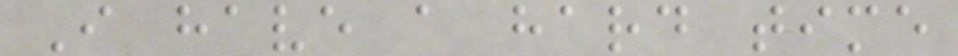I have a hard time
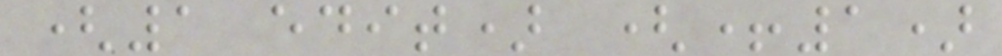(1 edit) (+1)
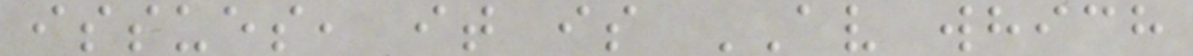issues, it is AV which
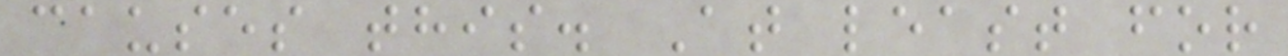causes this. At least for
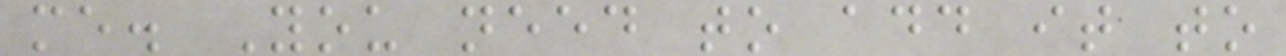me. You need to add it to
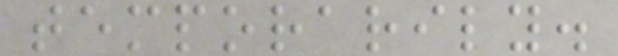temporarily.
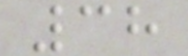38
